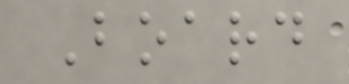Board
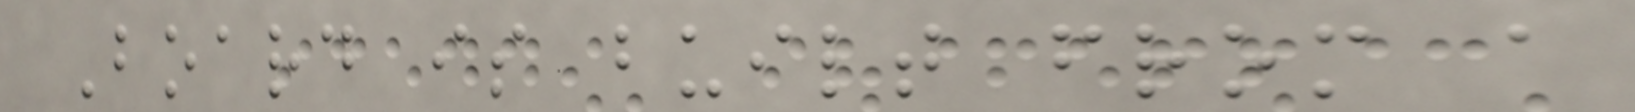Board is built from a
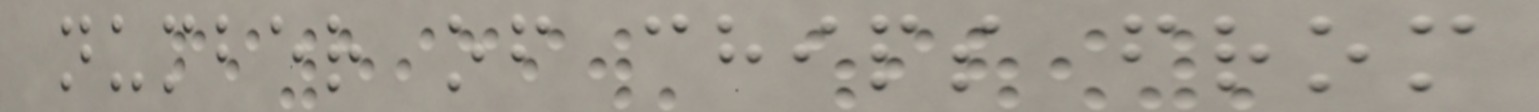number of chips from
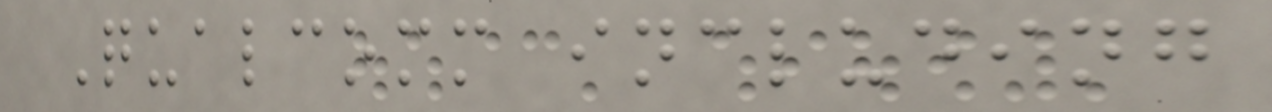Qualcomm including
